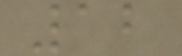12
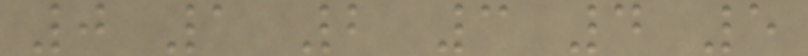0 1 2 3 4 5
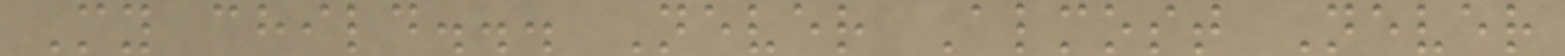My child... Never Almost Never
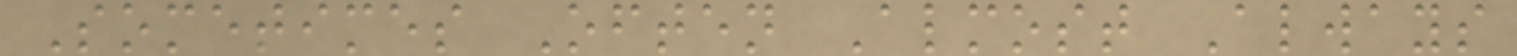Sometimes Often Almost Always
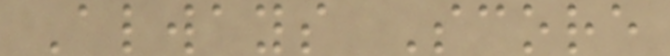Always Score
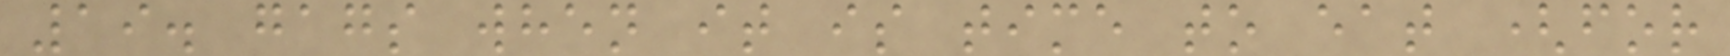19. gags when it is time to eat (for
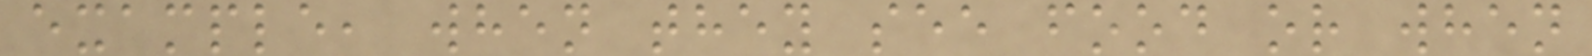example, when they see food or when
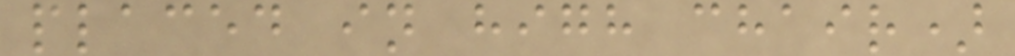placed in high chair)
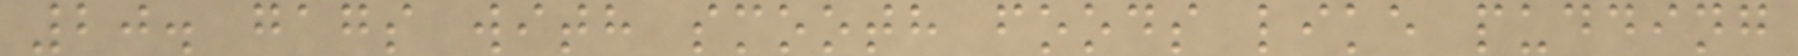20. gags with smooth foods like pudding
